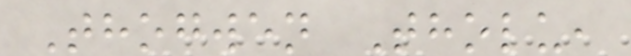Thogwen Tholu,
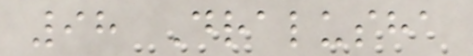98 Dralusha
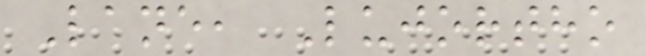Lane, Lujortho
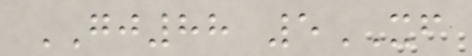GJ88 5XF
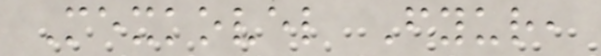Mexkovel Fyur,
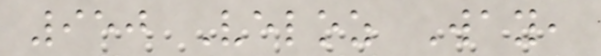950 Veloz Way,
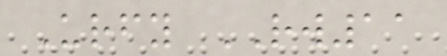Urfy RW11
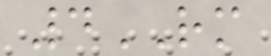4RM
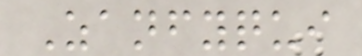Zanfyqui
